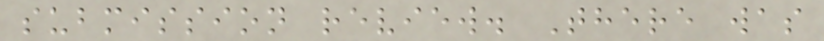submission review. There was
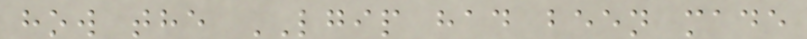how the LGIP had been made
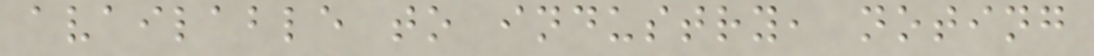available to industry, noting
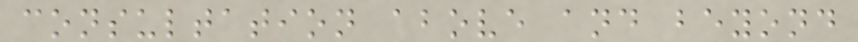consultation above and beyond
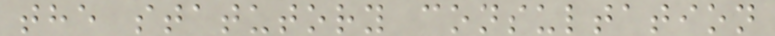the statutory consultation
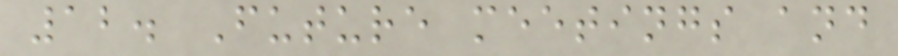12. Future meetings and
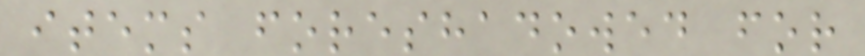items foreshadowed for
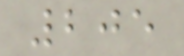205
